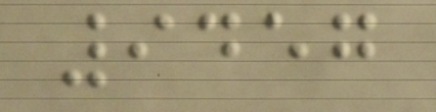9457
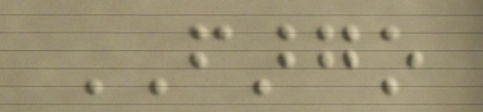FARGO
